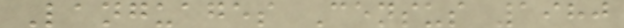Languages Census 1980
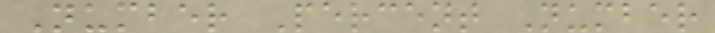Number Percent Number
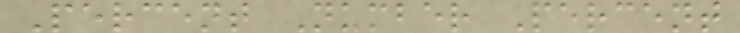Percent Number Percent
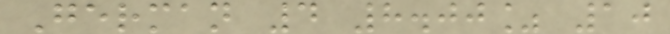German 4 8.00% 10
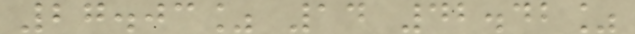27.03% 14 42.42%
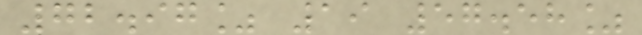72.97% 19 57.58%
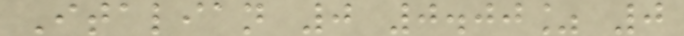Italian 0 0.00% 0
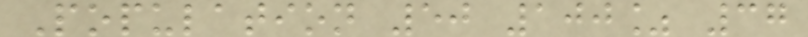Population 50 100% 37
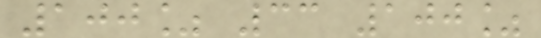100% 33 100%
